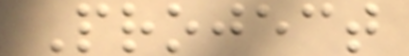Project
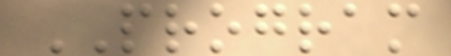PROGRAM
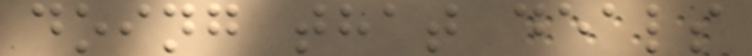doing that deals
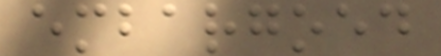embargoed
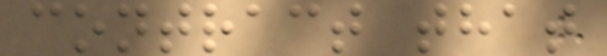contract that
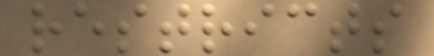restricts
